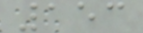153
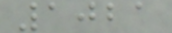1021
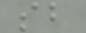sb
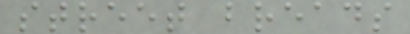street breads
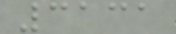3131
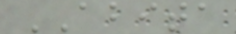ABITA
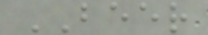BEER
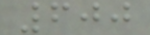600
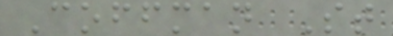Coffman St
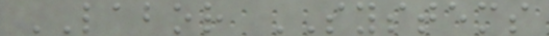LABOR SYSTEMS
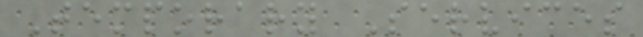Temporary Services
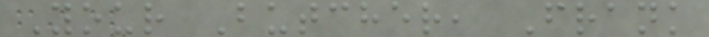Your Butcher, Frank
